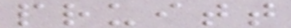pruitt
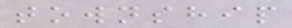township
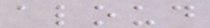aloud
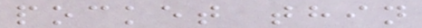pocket thin
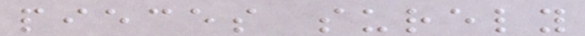pieces surely
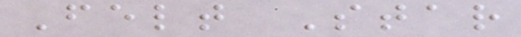Felt Star
